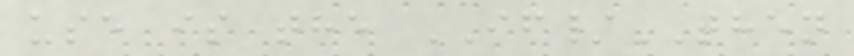use is the IF/THEN
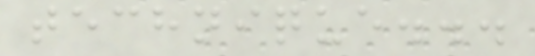technique...
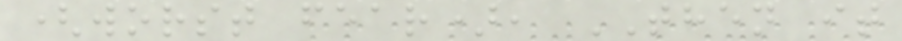(worst fear), THEN it
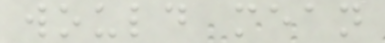would mean
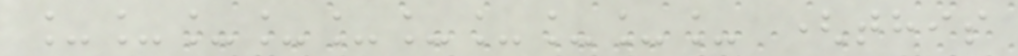__________ (this
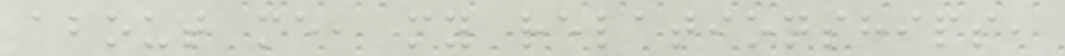about me, my relationships,
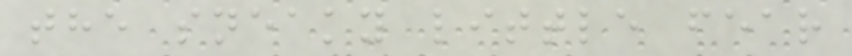the sneaky little fear
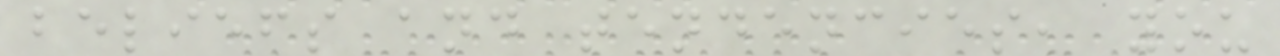beliefs and tendencies, you
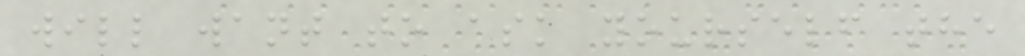will want to ask yourself the
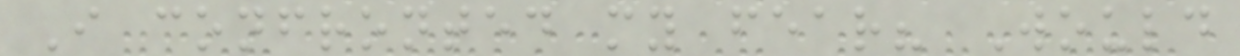I confronted my fear? Would
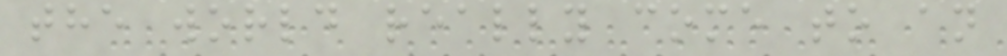the world really come to an
